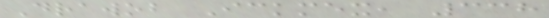Drawob Ickmex, 338
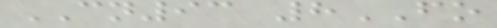CN93 8FO
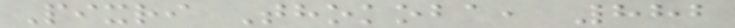Pixri Thokoba, 882
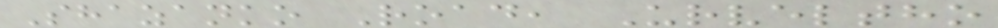Shazanko Road, Urveltho
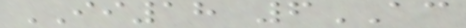II18 6AC
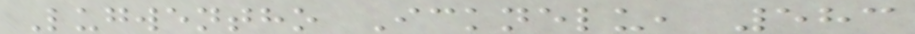Lugwentho Icknelu, 583
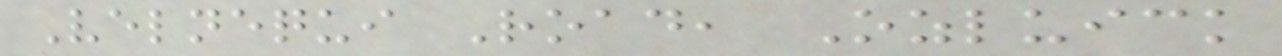Velnequi Road, Ozluick
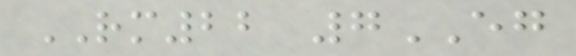RM22 7EG
